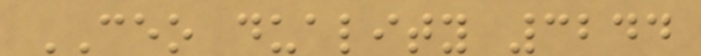CEO duality 3244
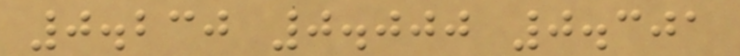0.230 0.000 0.301
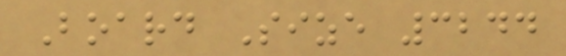Board Size 3244
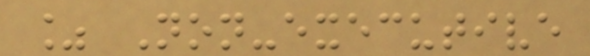% Non-executive
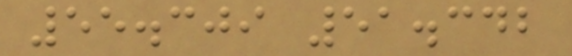55.309 51.342
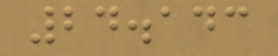24.143
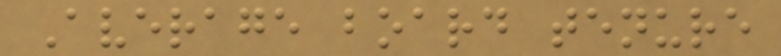Average board tenure
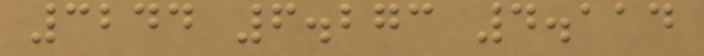3244 6.273 4.114
